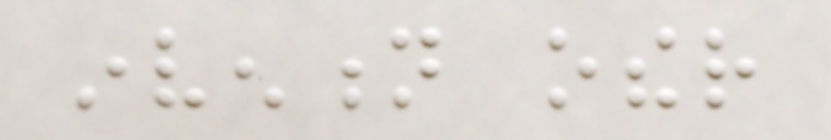invention other
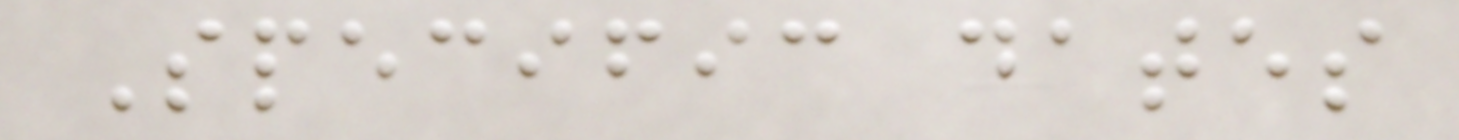Specific dates
